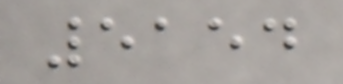5154
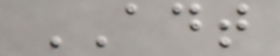ADT
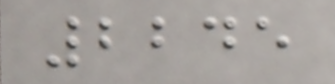2245
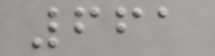661
